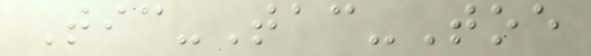Tic-Tac-Toe
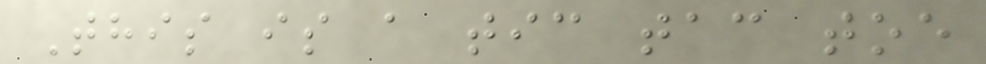This is a tic tac toe
